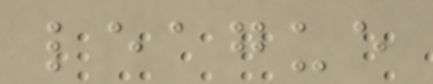league
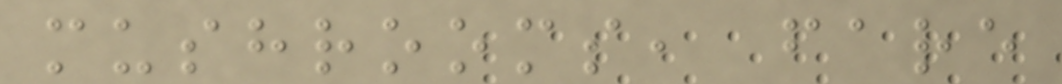mushrooms, fare
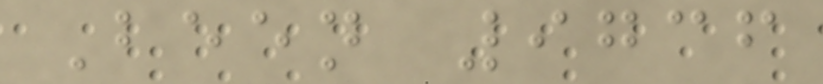Been 9736
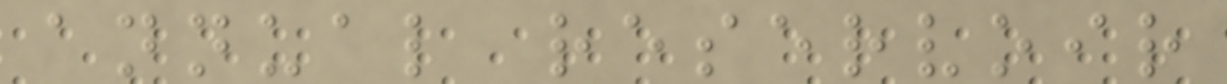annual reservoir
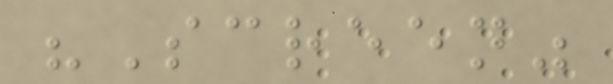"Screen"
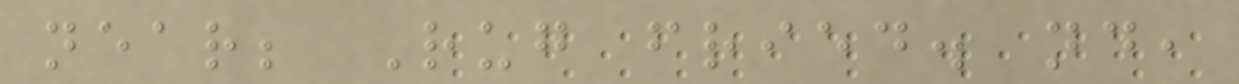near; Rug fried. nd,
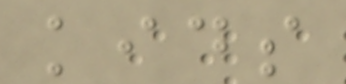kids
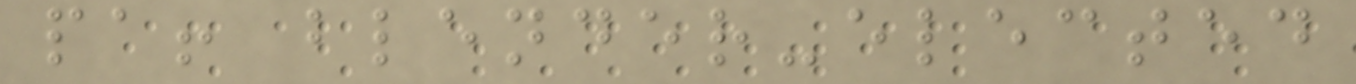pa! blender-elected
